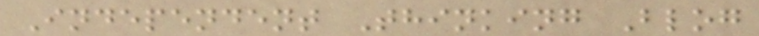Independent Thinking Blog
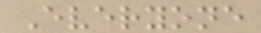Everyone
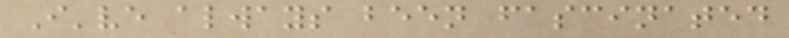I've always been fascinated
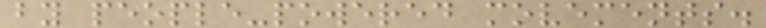by people-powered movements.
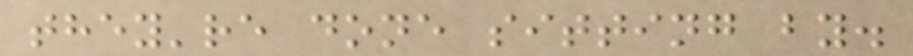they're done sitting by.
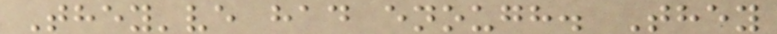They've had enough. They
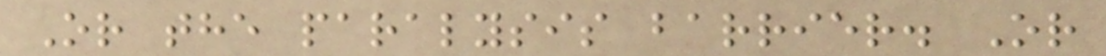Or the paralysis barrier. Or
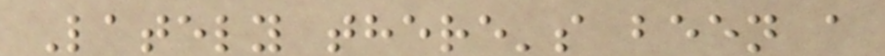Lately there's been a
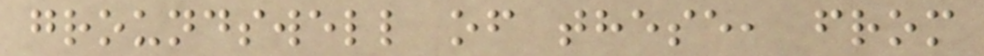groundswell of these, from
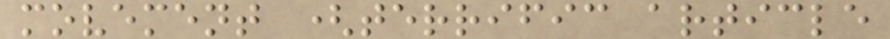movement (terrific article
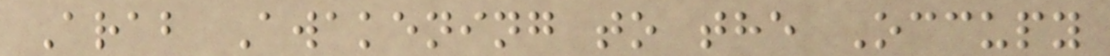Arab Awakening to the Occupy
